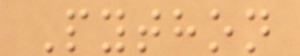Python
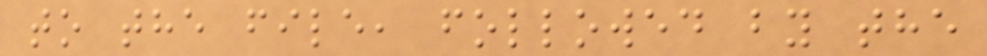to the file, followed by the
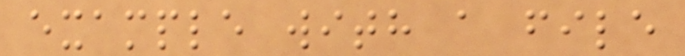example with a file
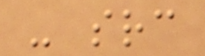- src
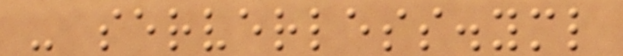- serverless.yml
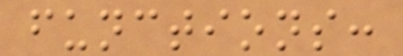functions:
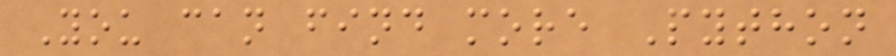You can find more Python
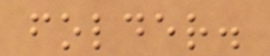folder.
